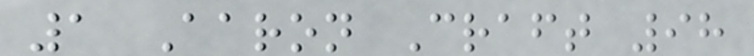1 Aaron Craft 98
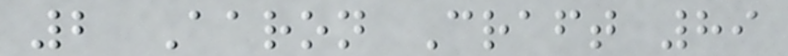2 Aaron Craft 89
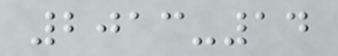2013-14
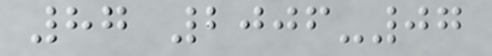87 2006-07
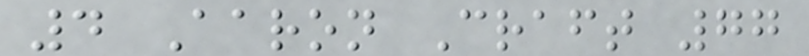4 Aaron Craft 77
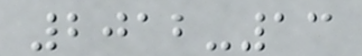2012-13
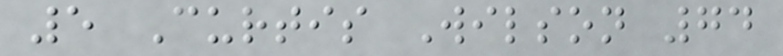5 Curtis Wilson 74
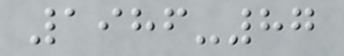1986-87
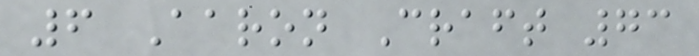6 Aaron Craft 73
